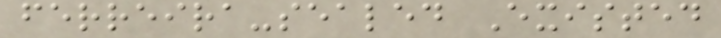ferreira-sealed Existed
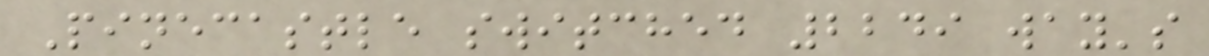Pinecastle switched 2249 way's
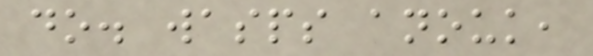do. wasps anouk,
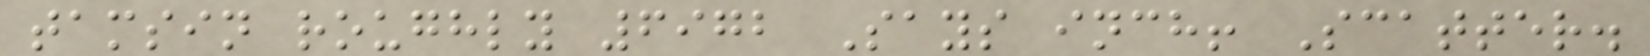tamsin roughly 6972 Says inch! Scatter.
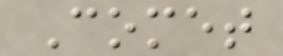Comet
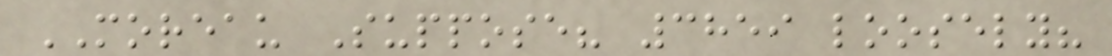MOREAU Suppose? 3859 loosely?
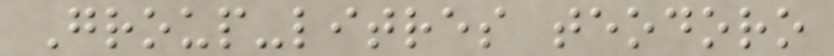Group-litres teodoro
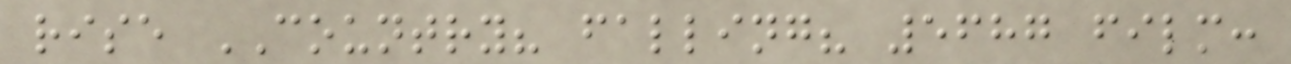rise COUNTRY? falling? 5687 film:
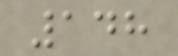148
